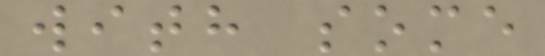with some
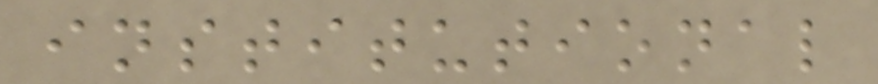institutional
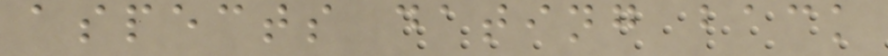aspects dating back
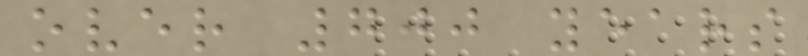over 700 years
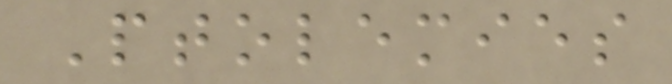Ptolemies
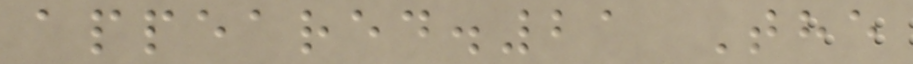appeared.21 The
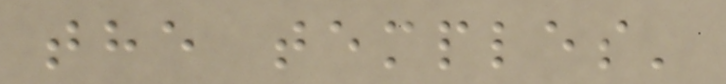the temples'
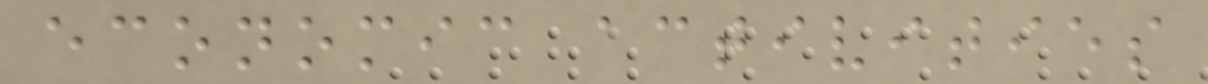economic activities
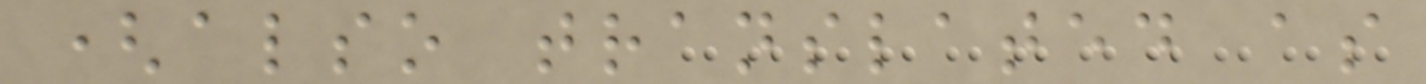(also translated as
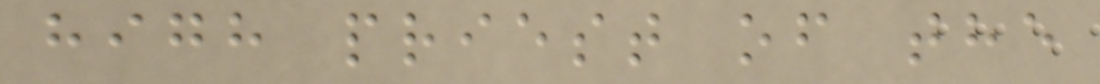high priest of the
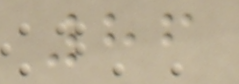86
